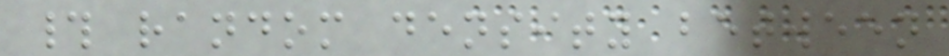# random density between
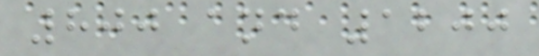800 and 1200
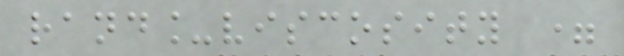rand_viscosity =
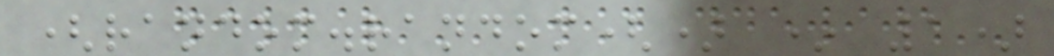(random.random() * 1)
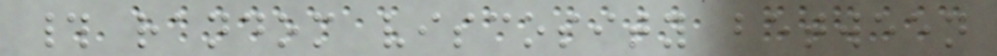# random viscosity between
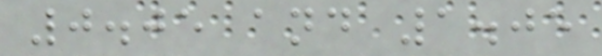0.05 and 1.05
